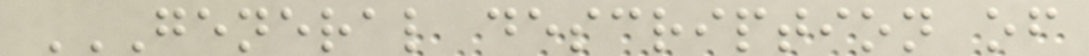GENERAL DESCRIPTION OF
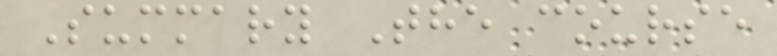Summary The course
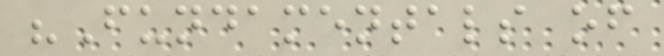"Fundamentals of
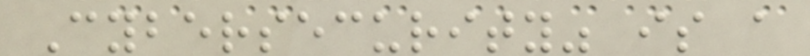Cybersecurity" is a
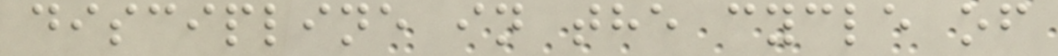discipline in the cycle of
